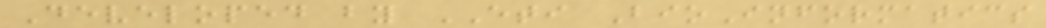Developed by ETI BioInformatics
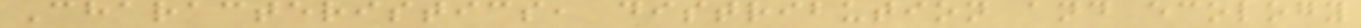Characteristics, distribution and ecology
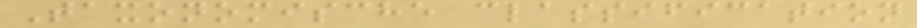Taxonomische classification
